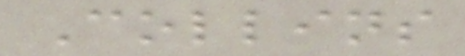Collins
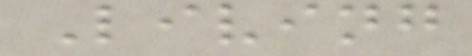Living
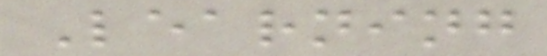Learning
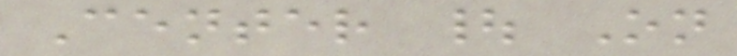Center | On
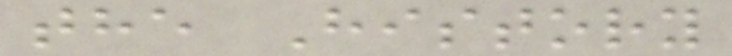the History
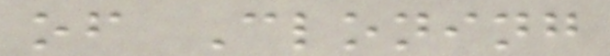of Cloning
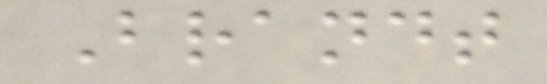Brandt
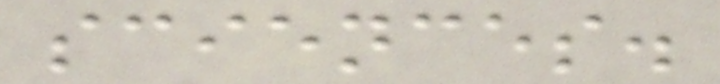sciences.
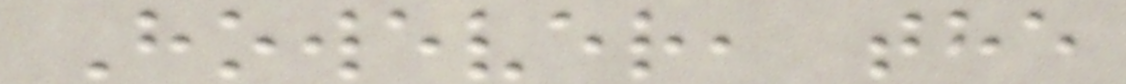However, the
